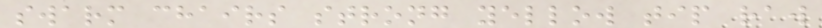swarm chairs strong yellow tip raw
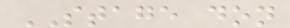STAGE don
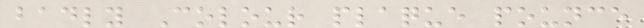badly Colour plaque pounce
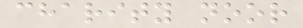charity noor
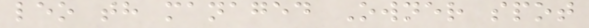leo th managed Owner spot
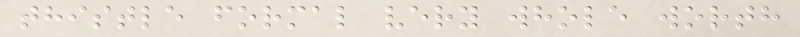thistle formal very whole worth
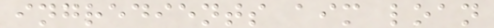ingredients aim loan
